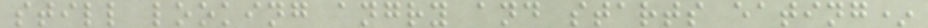still looking angry and starts eating*
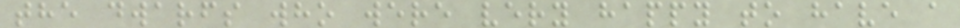the dwarfs who were very happy to have a
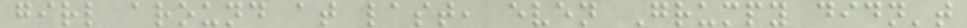girl around at last, even Grumpy didn't
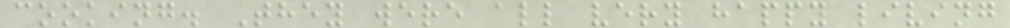cooking. They were all very happy living
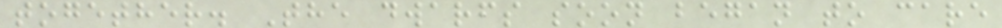together. The dwarfs soon began to care
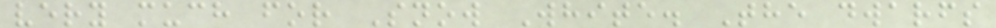very much for Snow White. The dwarfs
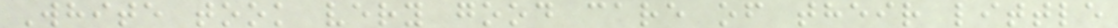White took very good care of their little
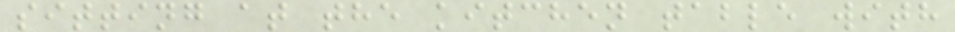sitting at the kitchen table with
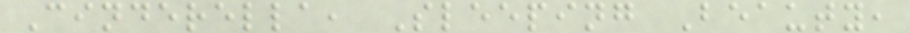Cinderella, Sleeping Beauty,
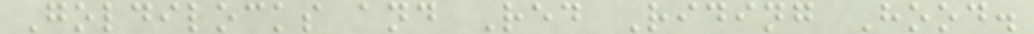Goldilocks and Red Riding Hood.
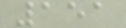151
